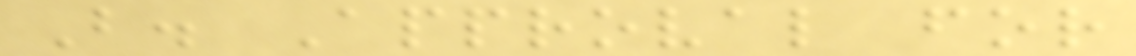B. Approval for
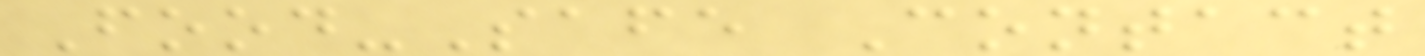Food-Safe Contact
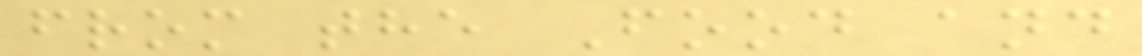from the Food and
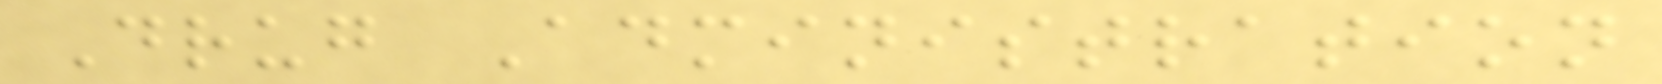Drug Administration
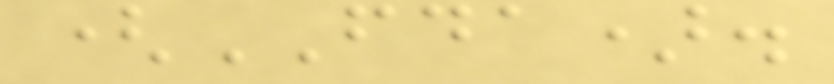(FDA).
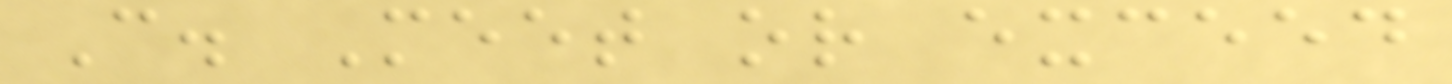C. Meet or exceed
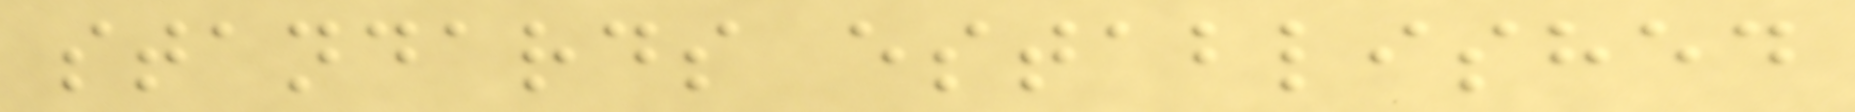standards established
